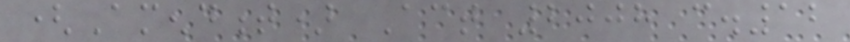(Amendment) Act 2008 c.12
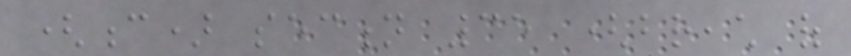(c) section 35 (breach of
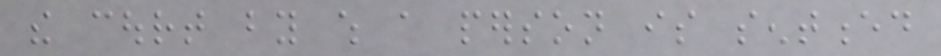the court by which a person is sentenced
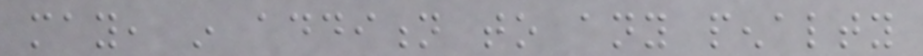may, in addition to any penalty
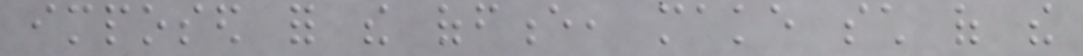imposed for the offence, make such of the
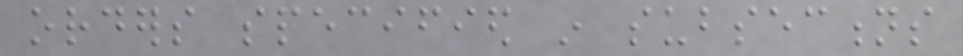orders specified in subsections
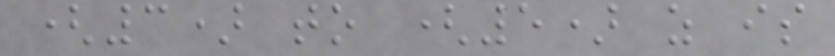(3) to (5) as is
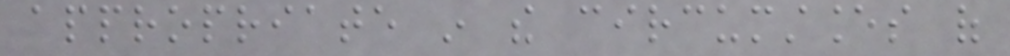appropriate in the circumstances of
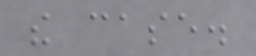the case.
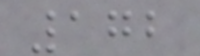172
